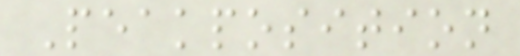Peakposition
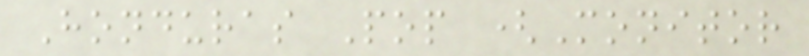Honduras Pop (Monitor
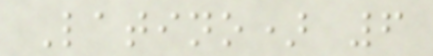Latino) 6
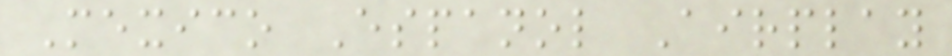Mexico Espanol Airplay
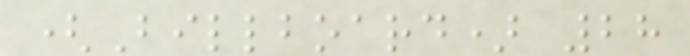(Billboard) 28
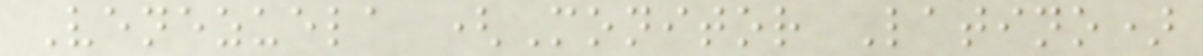Venezuela (Monitor Latino)
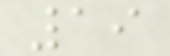19
